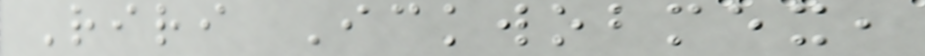Riri Ickwobmex,
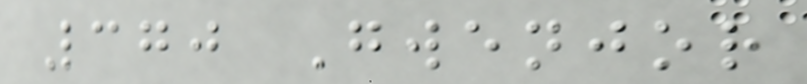370 Gwenjor
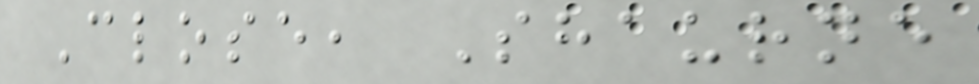Close, Shaurne
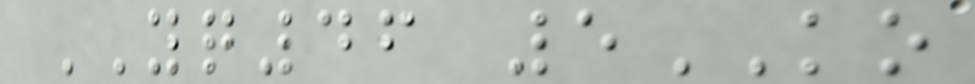YQ46 5KO
